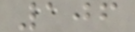106
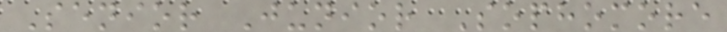Senior Junior Sophomore
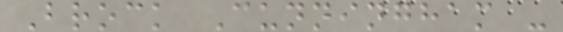Brock Cunningham -
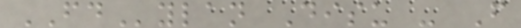FDylan Disu - F
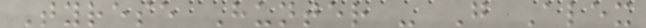Tyrese Hunter - G Alex
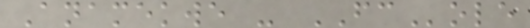Anamekwe - FCole
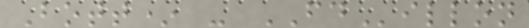Bott* - FDillon
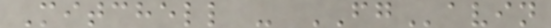Mitchell - FGavin
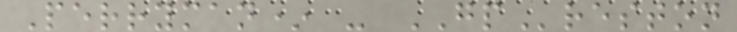Perryman* - GPreston
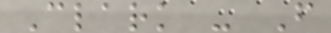Clark - F
